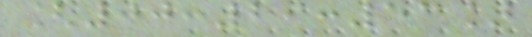[00:29:53]
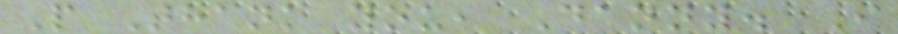P Thank you, Danny. I
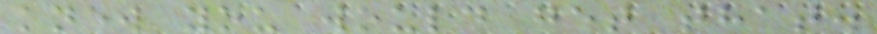knew you would get that.
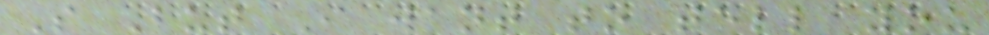S But I want to tell you
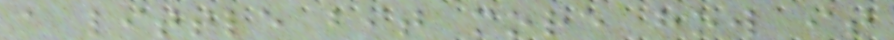a little bit more how it
